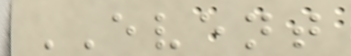EVENT
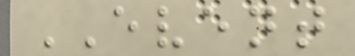EVENT
